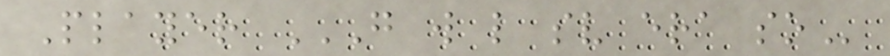Player G W L SV ERA SO
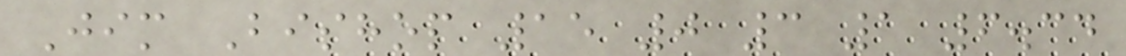Jim Bishop 15 0 3 1 6.34
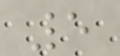5
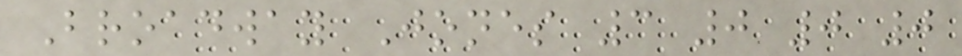Broadway Jones 3 0 0 0
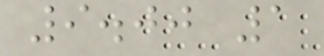9.00 1
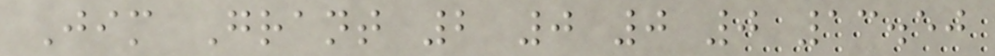Jim Grant 2 0 0 0 13.50
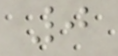0
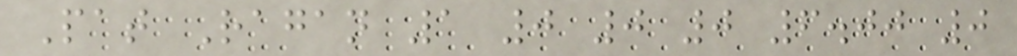Pat Ragan 1 0 0 0 6.00 0
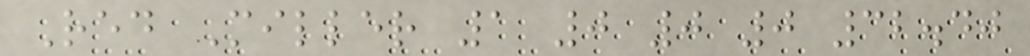Red Miller 1 0 0 0 32.40
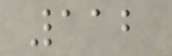112
